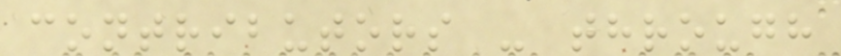contributors - through
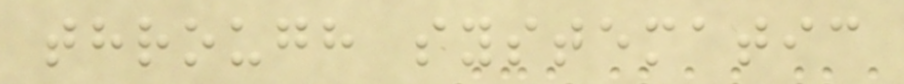through systematic
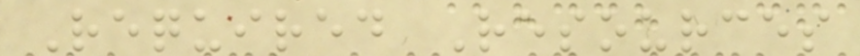Required Resources
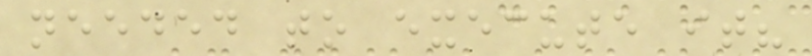needed to execute it?
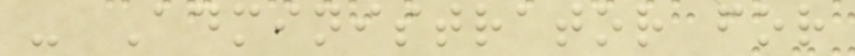- Administrator for
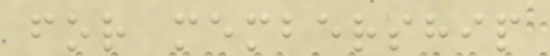for membership
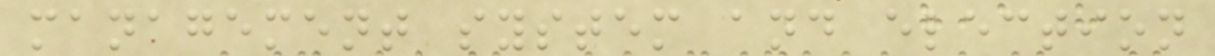management system and election
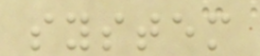system
